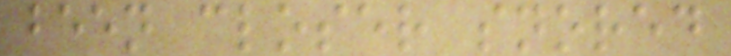been closer snored
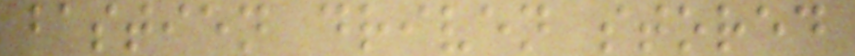bastien driven stored
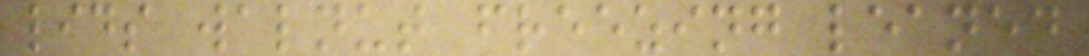lids walnut freezing leaned
